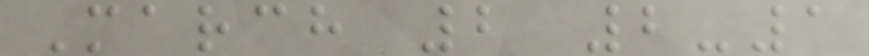March 2 2-1
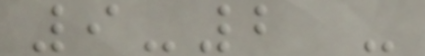9-2 -
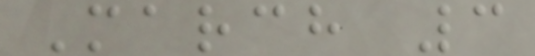March 3
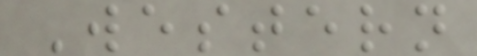Western
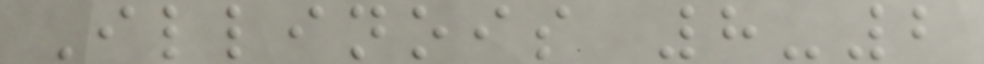Illinois 8-2
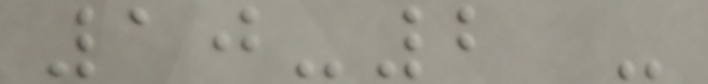10-2 -
